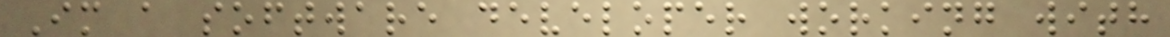Im a software developer working with
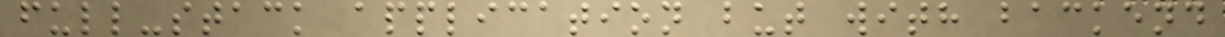full-stack application but with backend
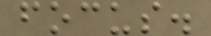focus.
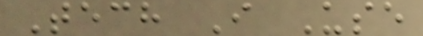Tech I Use
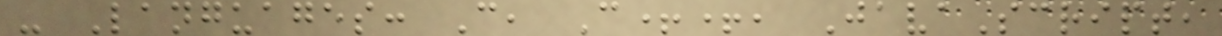- Languages: C, C++, JavaScript,
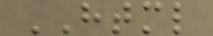HTML
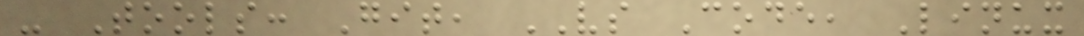- Tools: Git, VS Code, Linux
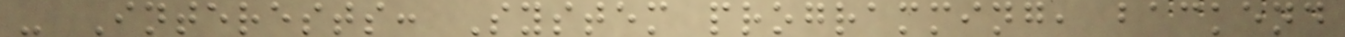- Interests: System programming, backend
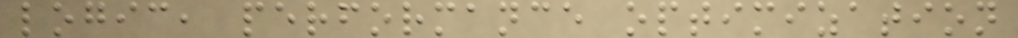logic, performance optimization
